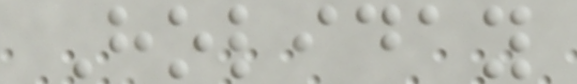Holiday
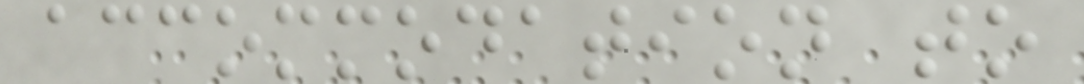accommodation to
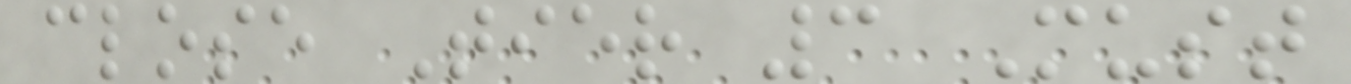close Tier 3 Must
